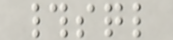#sql
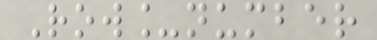Row_number
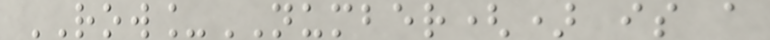ROW_NUMBER() is a
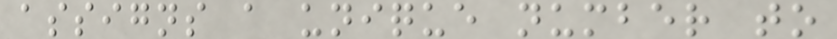assigns a unique number to
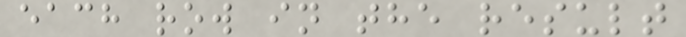each row in the result
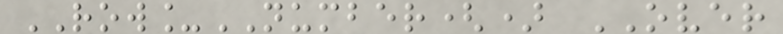ROW_NUMBER() OVER
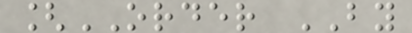[ORDER BY
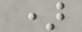)
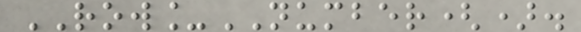ROW_NUMBER().
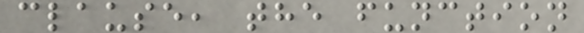clause, the function
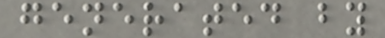generated by
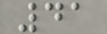41
